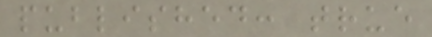published: true
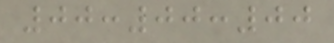00:00:00
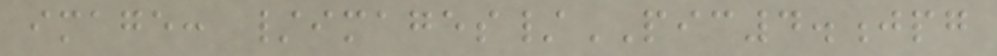image: /images/PIC4.jpg
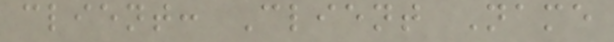client: Client Name
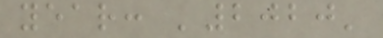year: '2020'
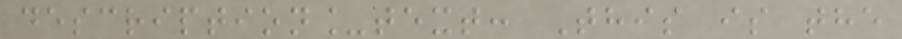description_text: This is the
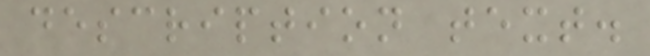description text.
